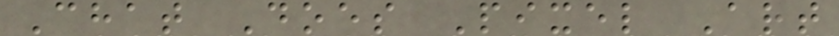Chat Does Pixel Art
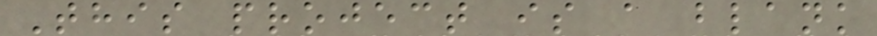This project is a blank
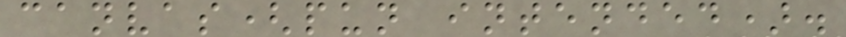canvas(pun intended).
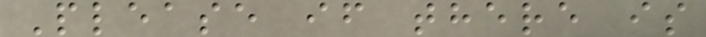Please if there is
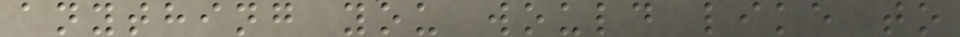anything you would like to
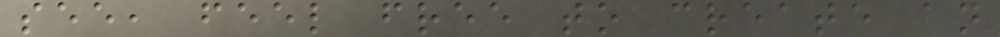see, feel free to create an
